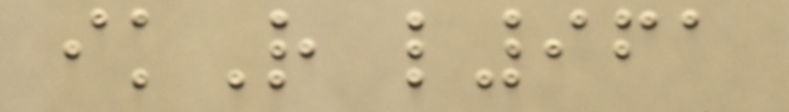ikR l961
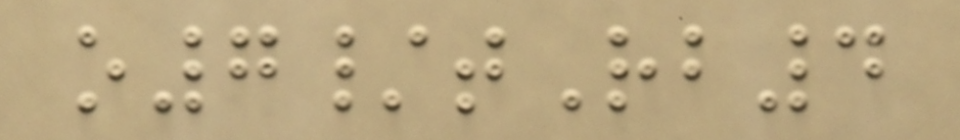o7/tRb4
